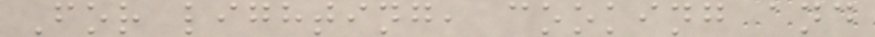For lighting, cooking and
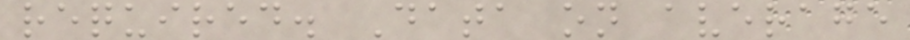required. Data on average
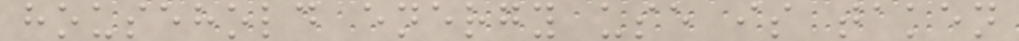household energy use is taken
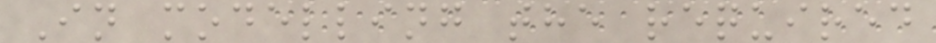In modelling the required
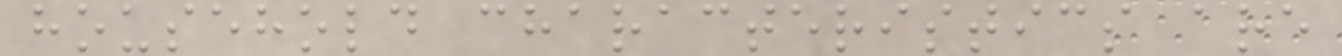household characteristics are
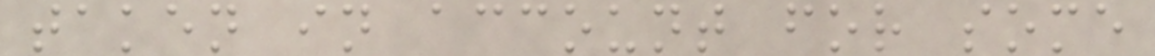taken in account for some
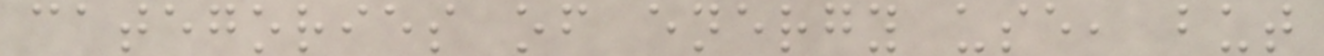categories of energy use, but
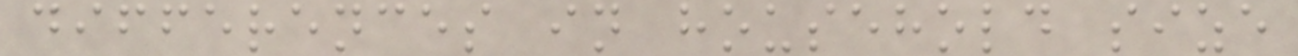differences in household size
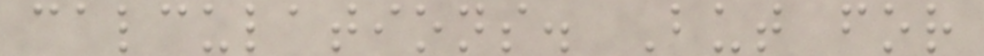calculations. But for
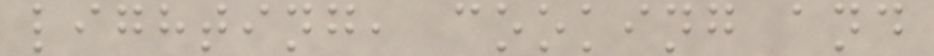lighting, cooking and
